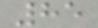85
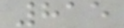815
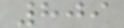809
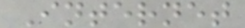Internet
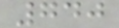740
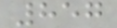857
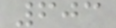603
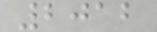2012
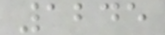1245
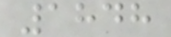1848
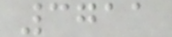3711
